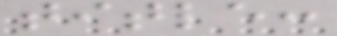title:
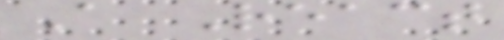A React
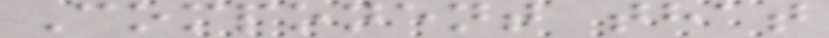Component that
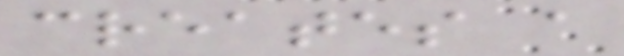creates a
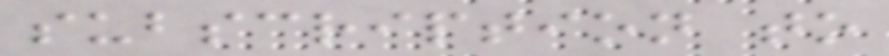subscription to
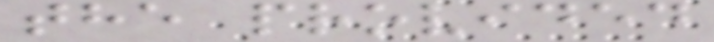the provided
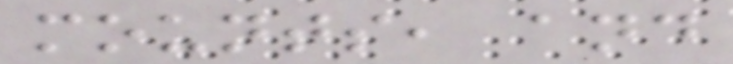mounts, and
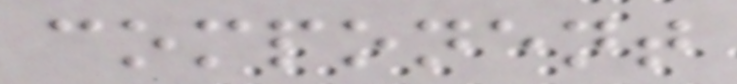component
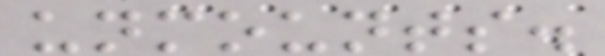unmounts.
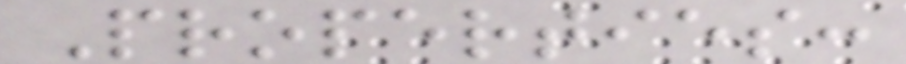Properties:
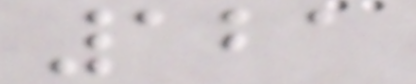121
